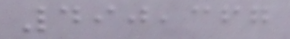490,367
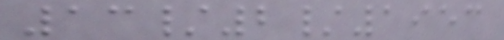13/2/1953
